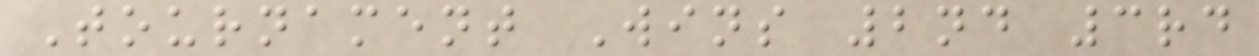Tournament Wins 2nd 3rd
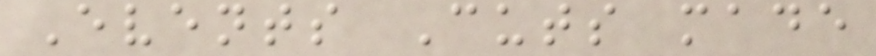Events Cuts made
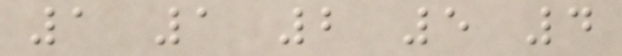1 1 2 5 4
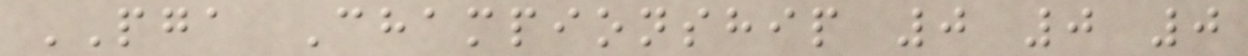PGA Championship 0 0 0
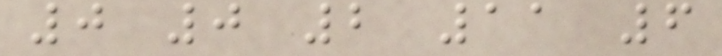0 0 2 11 6
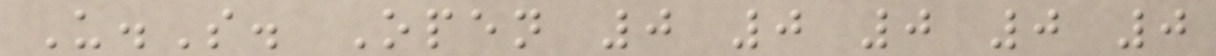U.S. Open 0 0 0 0 0
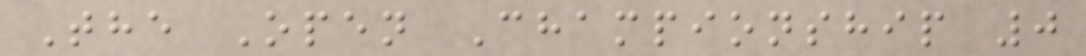The Open Championship 0
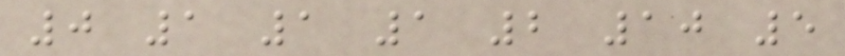0 1 1 1 2 10 5
